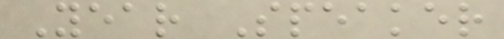Year Speaker
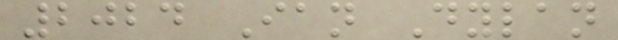2024 Ian Dylan
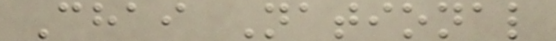Chai National
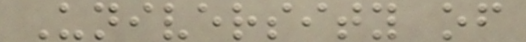University of
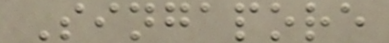Singapore
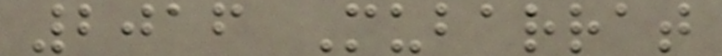2016 Mubarrat
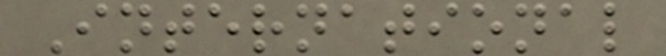International
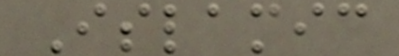Islamic
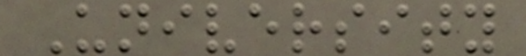University
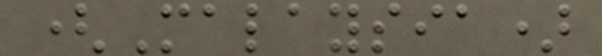(Malaysia)
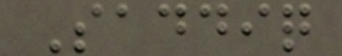Saddiq
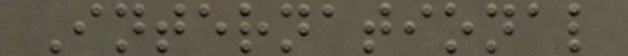International
